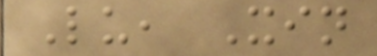Lu, Xin
